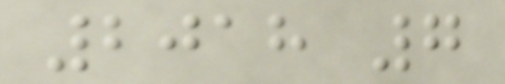2018 7
